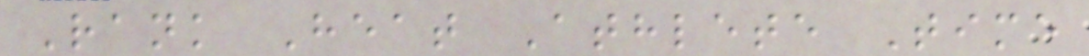Rank Heat Athlete Time
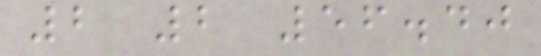2 2 56.40
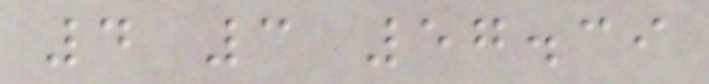4 3 57.39
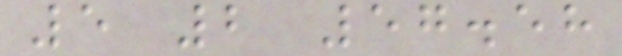5 2 57.58
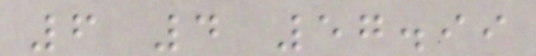6 4 57.99
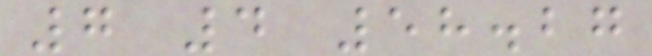7 4 58.27
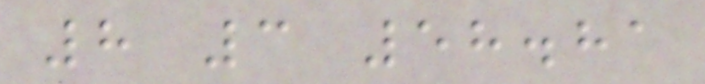8 3 58.81
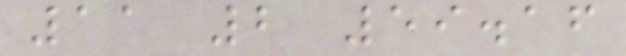11 2 59.16
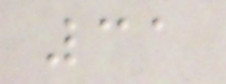31
